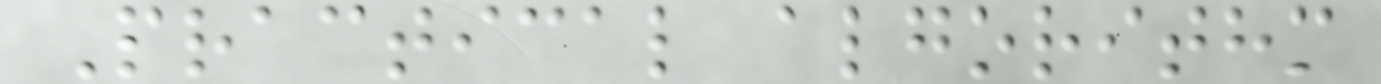Practical algorithm
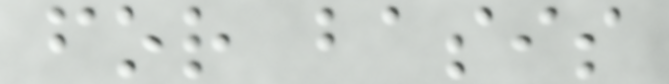for basis
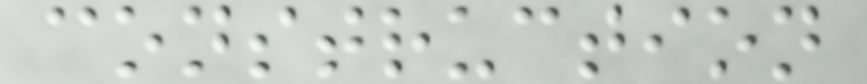construction
